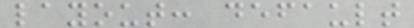layout: default
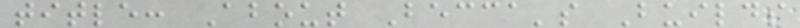title: About Becca's Builds
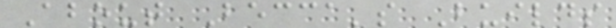About Becca's Builds
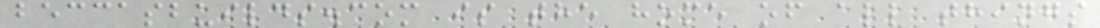beccasbuilds.com is the home of all things
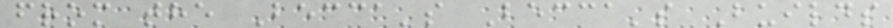from the Becca's Becca's Builds
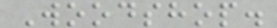Woodshop.
